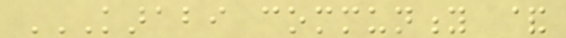KARABI COMMUNITY &
